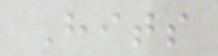Hits
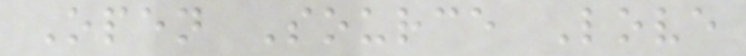Open Source Love
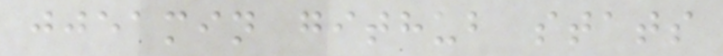jjeamin github stats
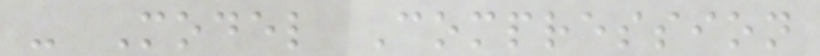- Model Compression
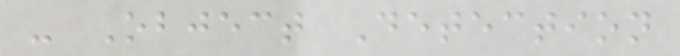- Object Detection
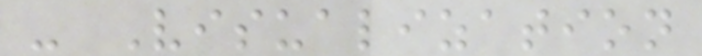- Visualization
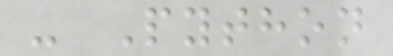- Python
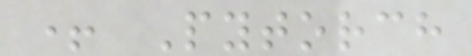+ Pytorch
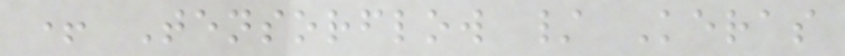+ Tensorflow / Keras
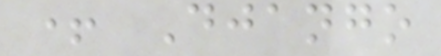+ Django
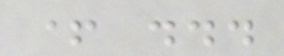+ ...
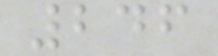246
